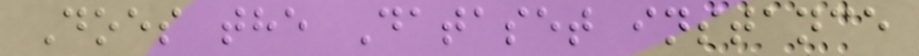Does the Dataset instance
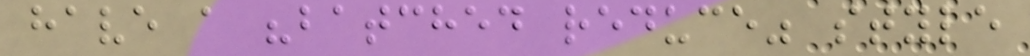have a "batched reduce" style
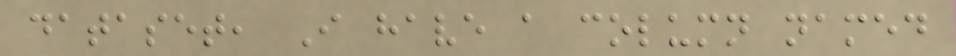dataset, I have a column named
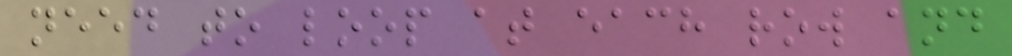need to loop at each row and
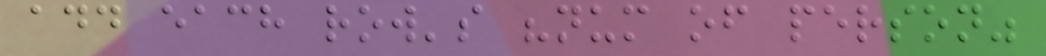add each row's "num of person"
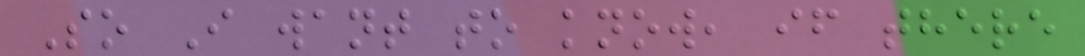So I want to know, if there
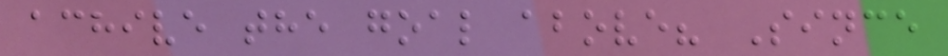achive the goal above? Since
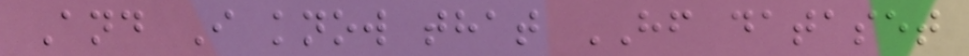And I know that HF dataset
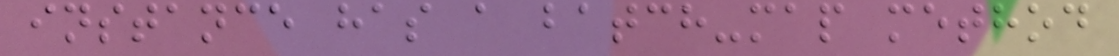instance has a batch-map method
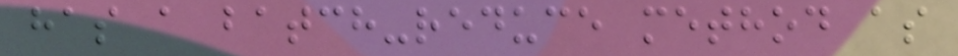has a batch-reduce method as
